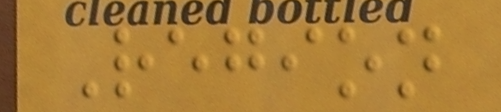Region
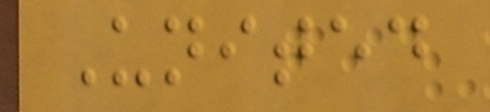United
